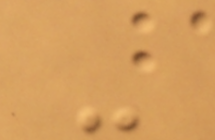-
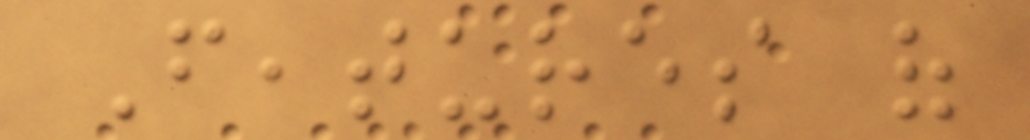Features of
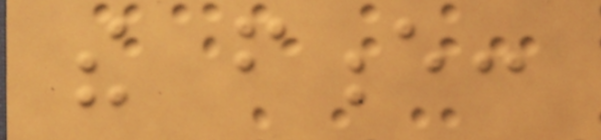the fence:
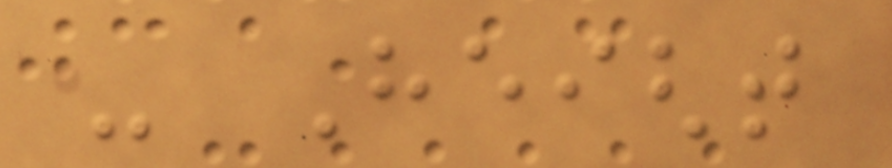- Height
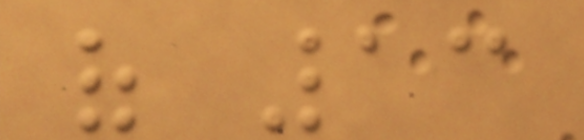of 13
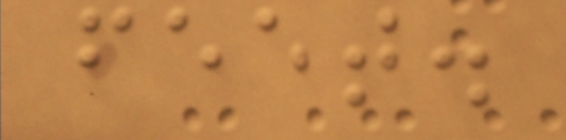feet.
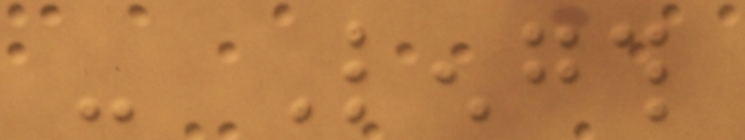- Length
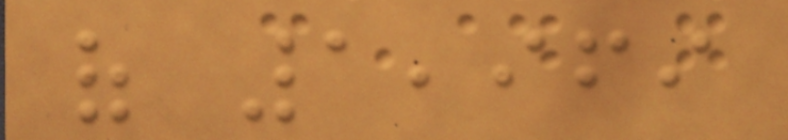of 1,969
